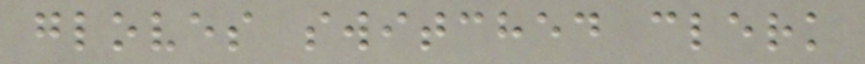gloves switched clerk
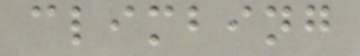climbing
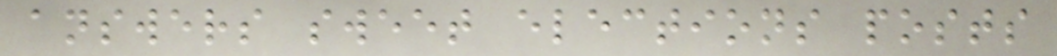answers sweet elections posts
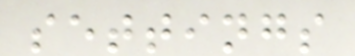settings
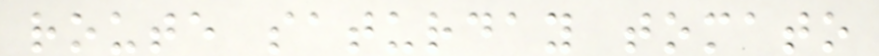route saturday tomato
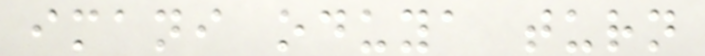imani oduya turn
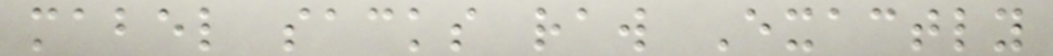mabel sacks raw Exactly
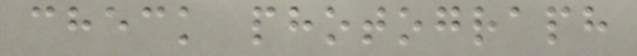check photograph
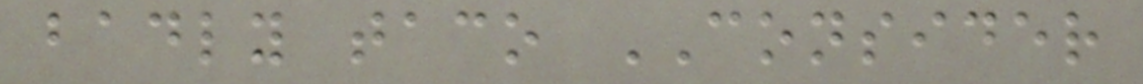badly taco CONSIDER
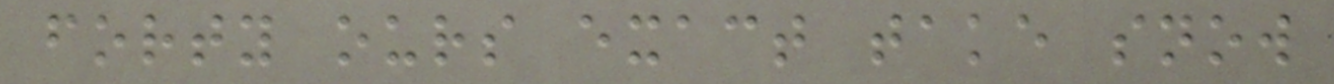forty ours exact take snow
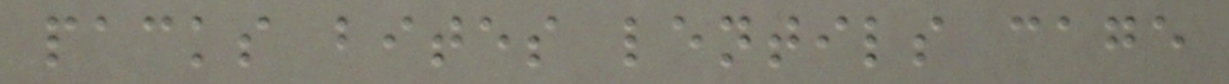packs bites lentils cage
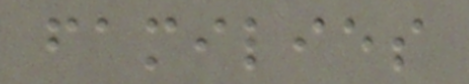families
